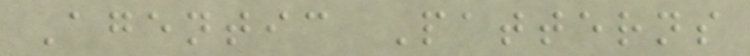Agentic Patterns
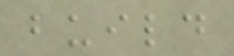build
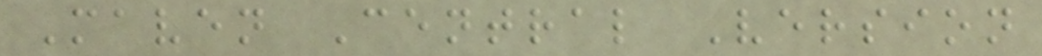Maven Central Version
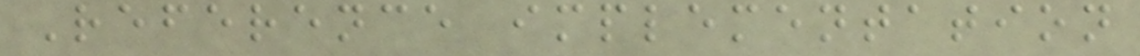Reference implementation
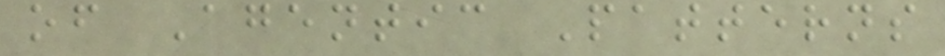of Agentic Patterns
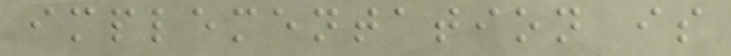implementation is
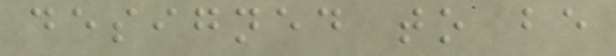designed to be
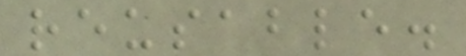reusable.
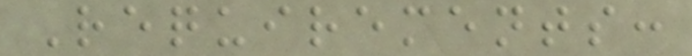Requirements:
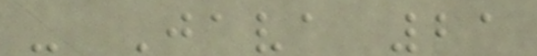- Java 21
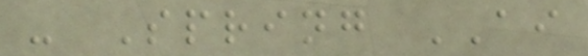- Spring AI
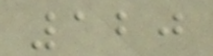120
